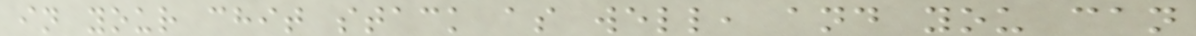in your chit stack as well, and you can
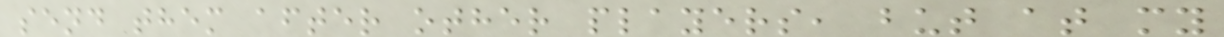send them after other players, but at my
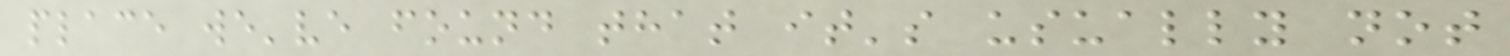place we've found that it's usually not
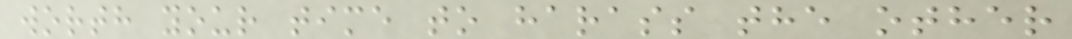worth your time to harass the other
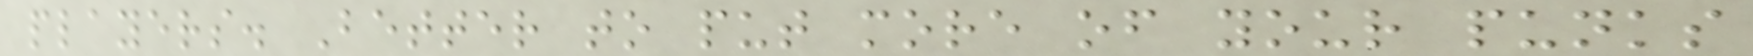players. Better to put more of your punks
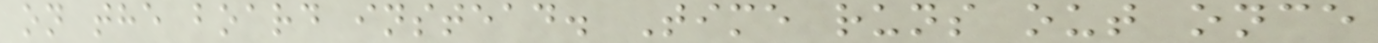on the board instead. Time runs out once
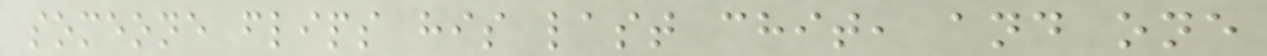someone flips his last chit, and one
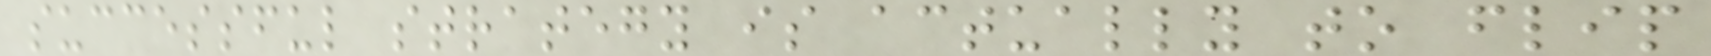successful strategy is actually to flip
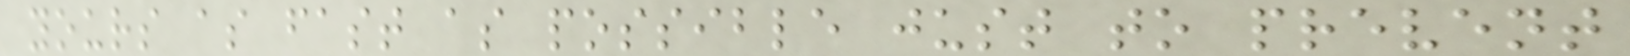yours as fast as possible just to prevent
